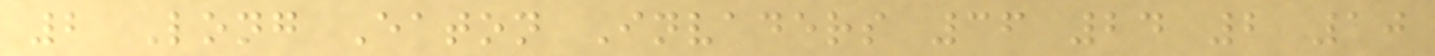2 Long Eaton Invaders 36 24 2 10
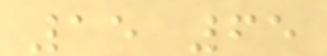15 65
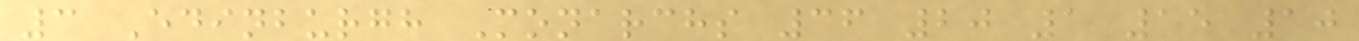3 Edinburgh Monarchs 36 20 1 15 10
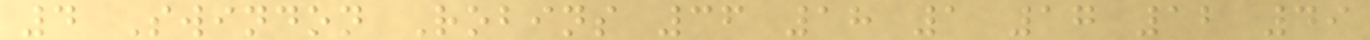4 Swindon Robins 36 18 1 17 12 49
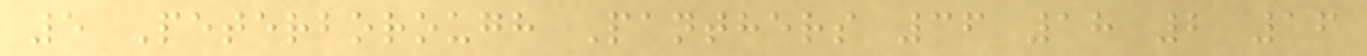5 Peterborough Panthers 36 18 2 16
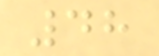48
